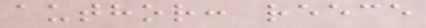author: reece
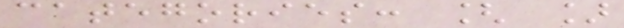categories: [ ]
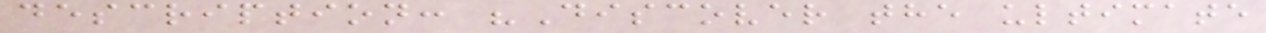description: "Discover the ultimate
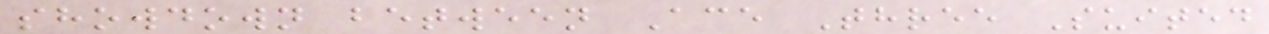showdown between Ace Three Suited
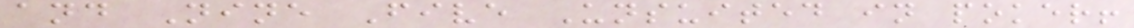and Nine Five Unsuited in poker!
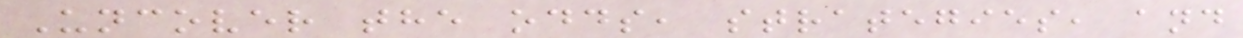Uncover the odds, strategies, and
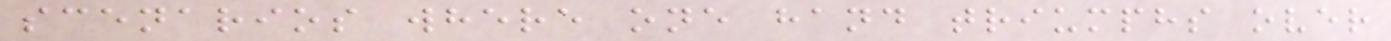scenarios where one hand triumphs over
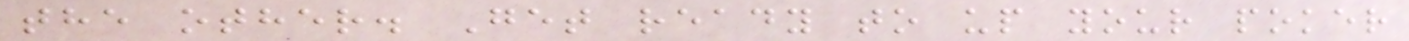the other. Get ready to up your poker
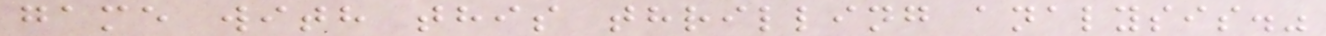game with this thrilling analysis."
